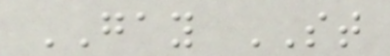GAY ST
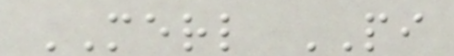MERL PI
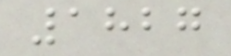1827
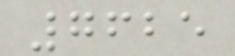7625
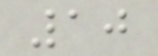10
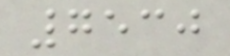7530
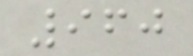960
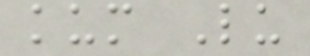kum Lu
